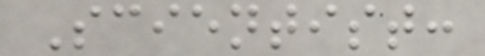Scientist:
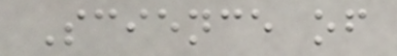Science of
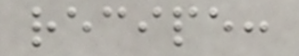recipe:
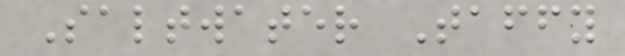Saltwater Taffy
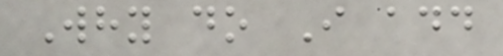Why do I add
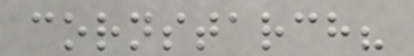cornstarch?
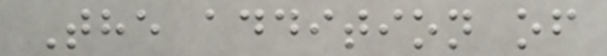The addition of
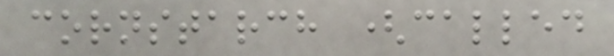cornstarch (called
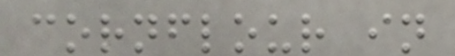cornflour in
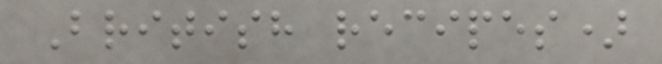British recipes)
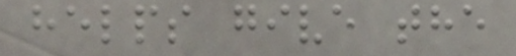helps give the
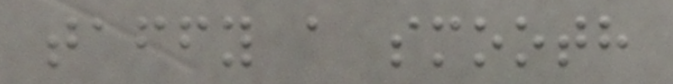taffy a smooth
